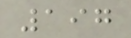197
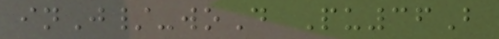inJ/-woD Pu36B
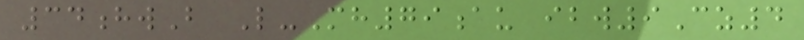34hwB L-Mh79au ibw9Cz4
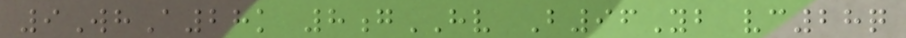9WhA28k 8gHV B96Yb vc28q
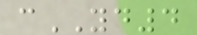cYD4
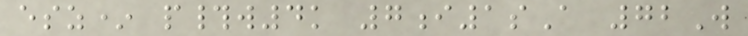esz* p#w4k 7i1sA 72W
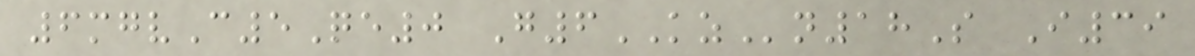6mgvC5Qe0 G6KZn18S I39
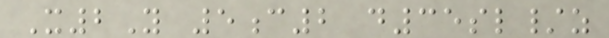X2Y 5c2 d35sl/z
